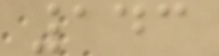143
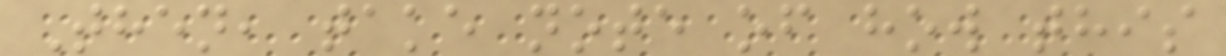Then, take note of how this
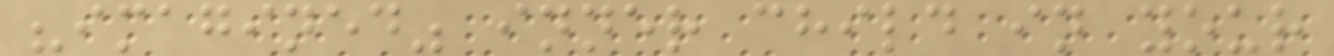"imagined" inner child in your
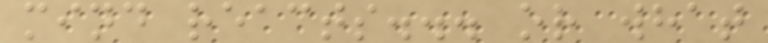mind reacts... or what
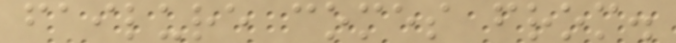failure comes from.
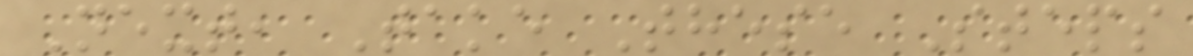Next, Take These Steps
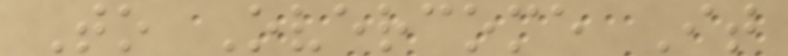To Overcome It
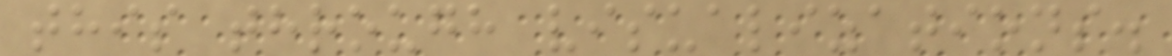this through visualizations.
